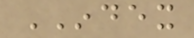INDEX
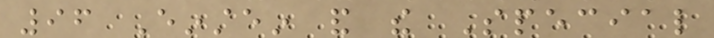96 Einstein and the Special
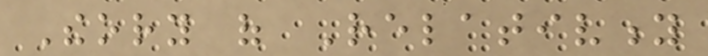Theory of Relativity
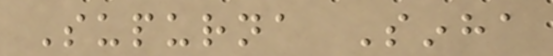Supurna Sinha
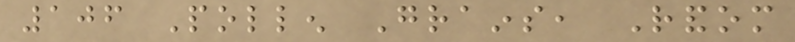106 Pollen Grains, Random
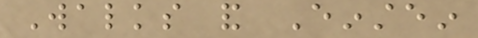Walks and Einstein
